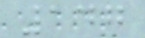147
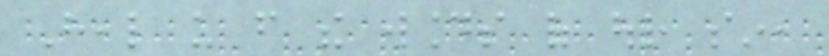Heal us from the wounds of our sin,
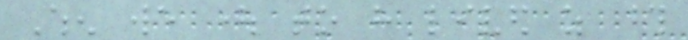When we ought to have lived as those
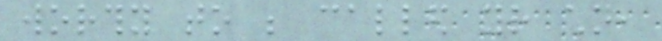worthy to be called your children,
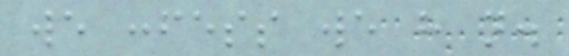we confess we have not.
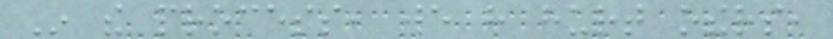In the process, we have hurt others,
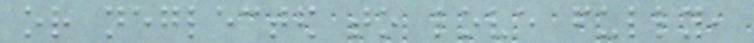or neglected to love fully,
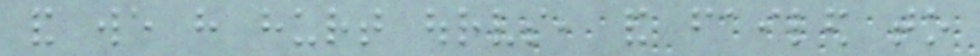and we have hurt ourselves, and failed to
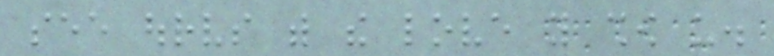see ourselves with the love you show us.
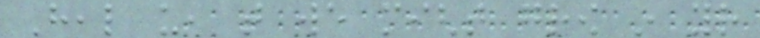Heal us, that we might grow in your
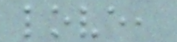love,
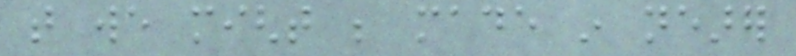that we might be made in nearer
